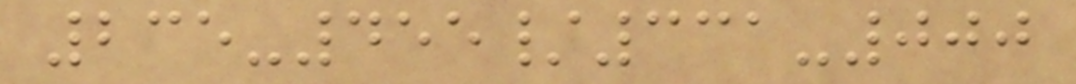235-455/331-000
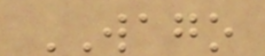WAGO
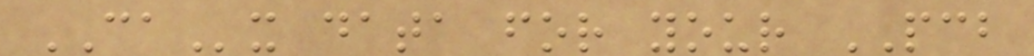CAx data for your PCB
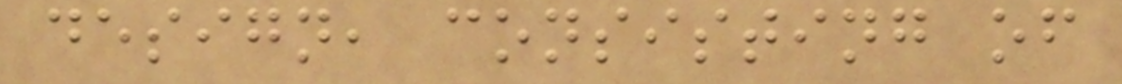design, consisting of
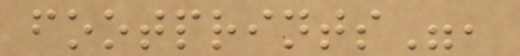footprints",
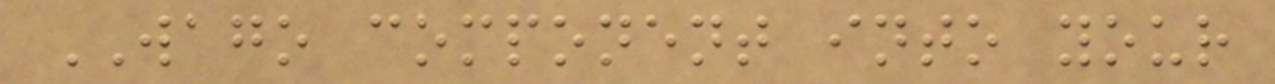WAGO component into your
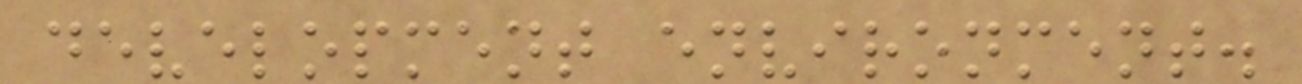development environment.
